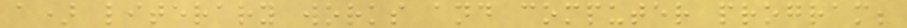a) literary works and computer program;
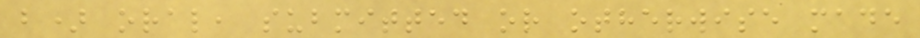b) oral, submitted or otherwise made
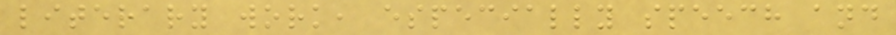literary work, especially speech and
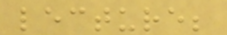lecture;
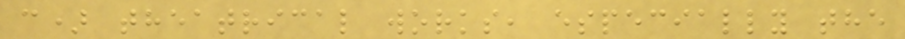c) theatrical works, especially the
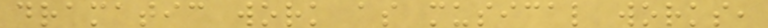dramatic work as musical works,
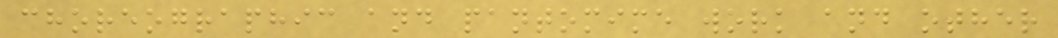choreographic and pantomime work and other
